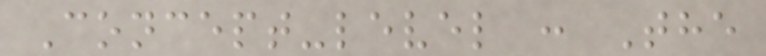Concept-level : The
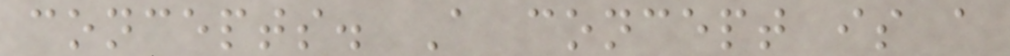concepts. A concept is a
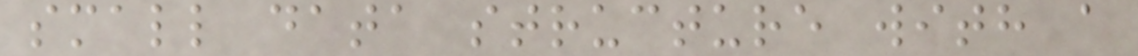small data structure with a
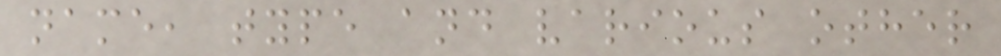name, type and various other
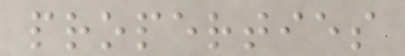properties
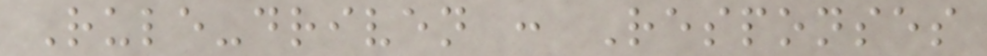Rule-driven : Responses
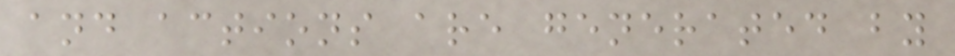and actions are generated by
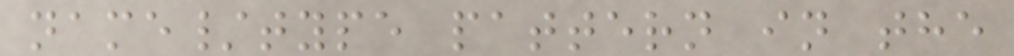name/type pattern in the
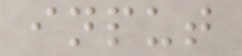input
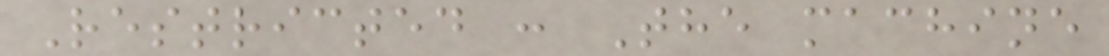Restricted : The machine
